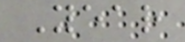Year
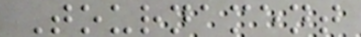Tournament
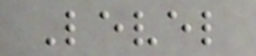Level
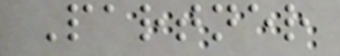Partner
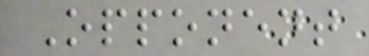Opponent
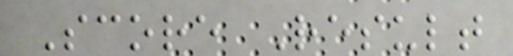Score Result
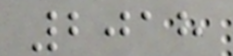2018
